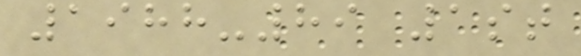1988-89 1st
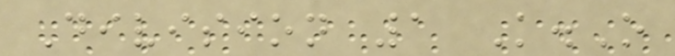Division 1 K.O
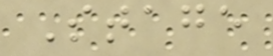Stage
